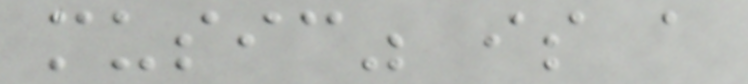music" is a
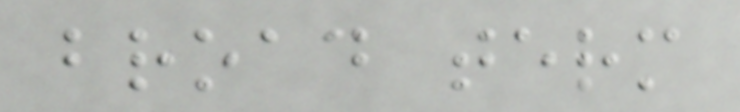broad term
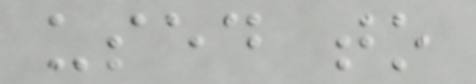used to
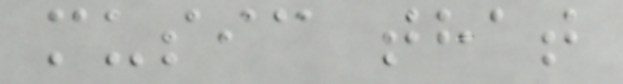music that
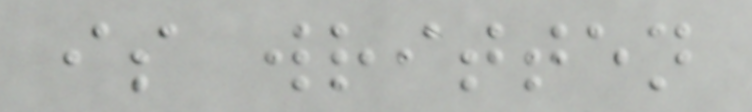is written
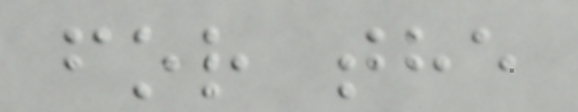for the
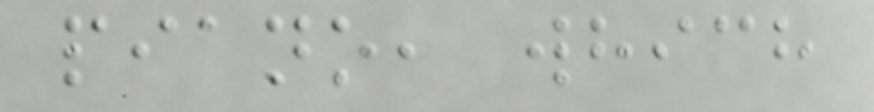piano, which
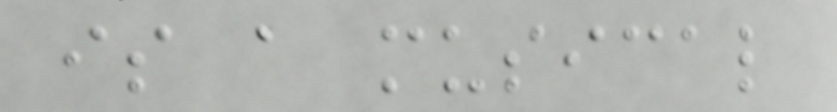is a musical
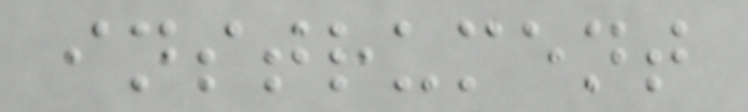instrument
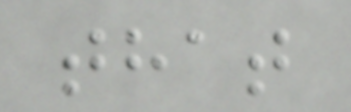that
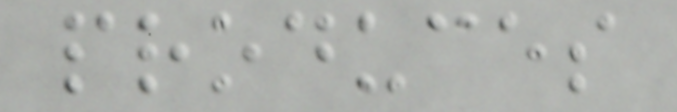produces
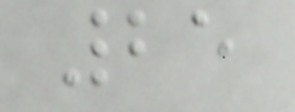25
